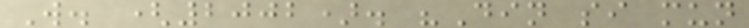W. (2002). "Din si mun
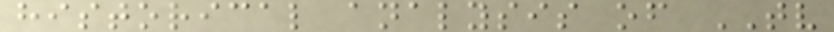historical analysis of TV
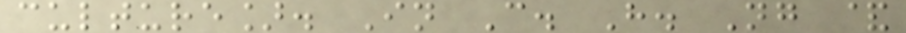culture]. In C. H. Ng &
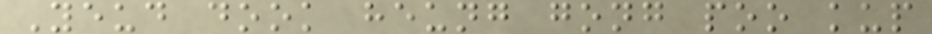Yeud dook heung gong poo kup
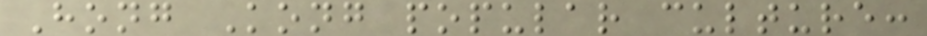Hong Kong popular culture:
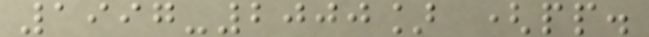1997-2000] (pp.
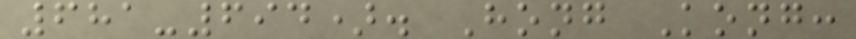681-694). Hong Kong:
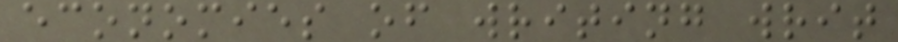economies of writing writ
